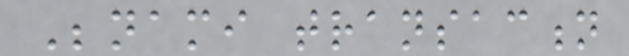Benami transaction
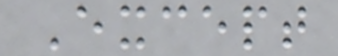Except
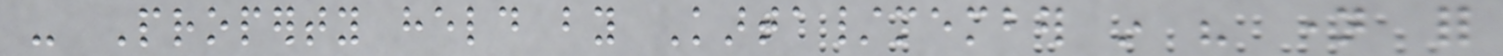- Property held by Karta/member in his name for
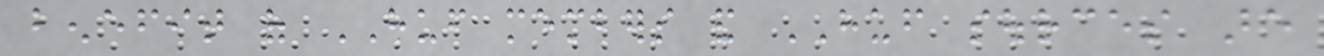benefit of HUF members and HUF sources are
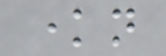known
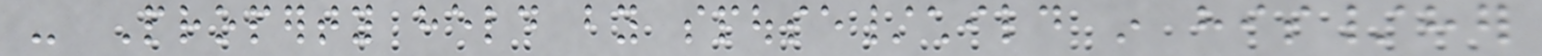- Property held by spouse/child in his/her
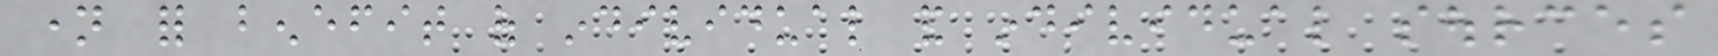name for benefit of individual and individual sources
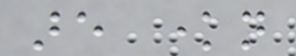are known
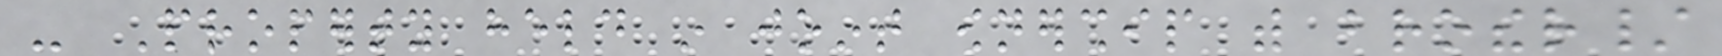- Property held in joint ownership with brother/
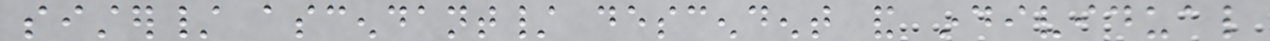sister/ ascendant/ descendent and individual
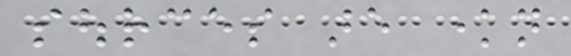sources are known
